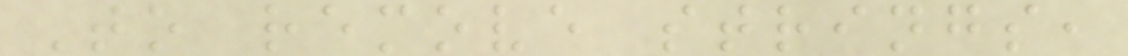To remove strings,
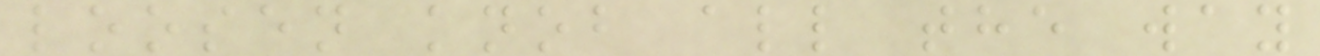loosen knob all the way
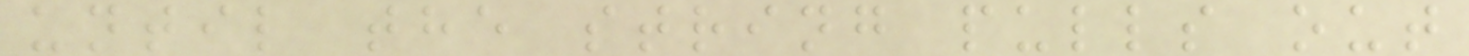until the string pulls out
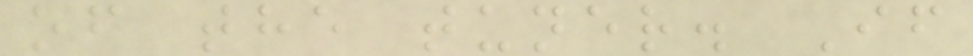of the tuner. If
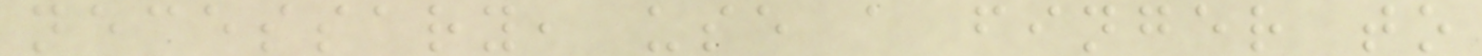necessary, use a finger to
